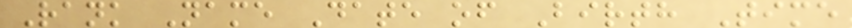Rank Name Date of Birth Time
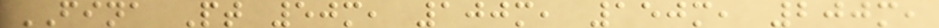FINA Pt 50m, 100m, 150m, 200m,
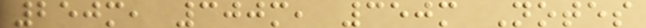250m, 300m, 350m Notes
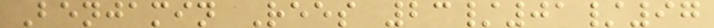Benjamin Rees 23/01/97
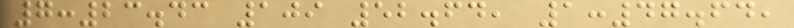7:23.43 109 52.64, 1:47.64,
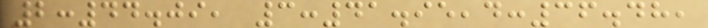2:44.09, 3:41.95,4:36.48,
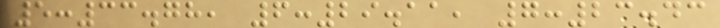5:33.78, 6:29.11, 7:23.43
